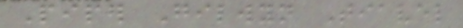Piper Gilwyn Tiavel
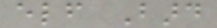elf Bard
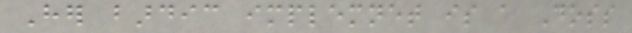Her bardic implemnet is a Doss
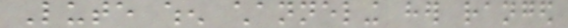Lute when channeling her ranged
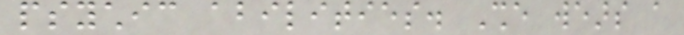psychic abilities. She wears a
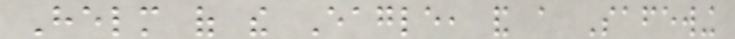Helm of the Eagle, and a Safewing
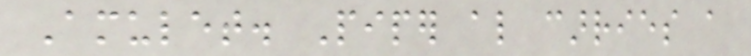Amulet. Piper also carries a
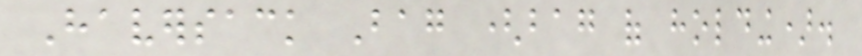Haversack Bag (bag of holding).
